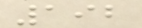192
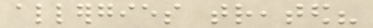allergies treated?
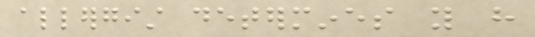allergist determines you have
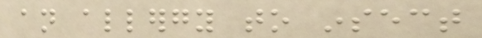an allergy to insect
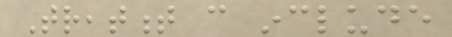Treatment can include
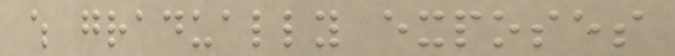which gradually exposes
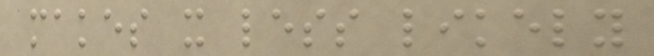makes it less likely
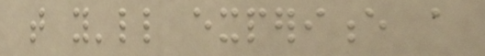that you'll experience a
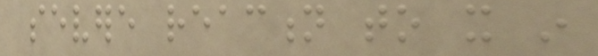severe reaction to it in
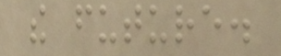the future.
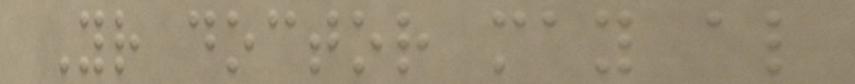Your doctor may also
